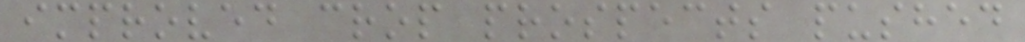improved crop prospects pushed
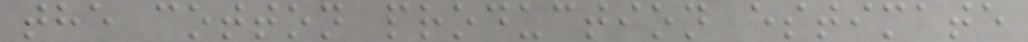the cotton production estimate
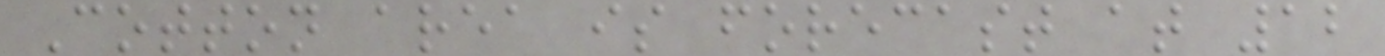Cotton area is forecast at 12
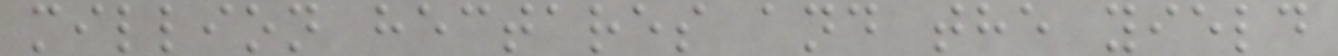million hectares and the yield
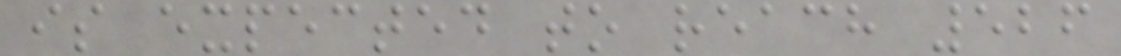is expected to reach 526
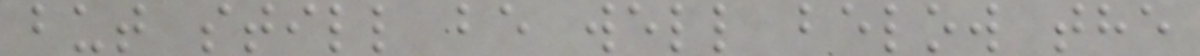but still be well below the
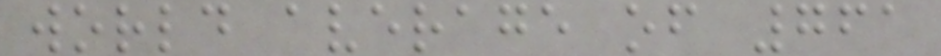world average of 761
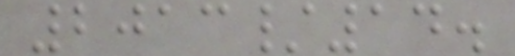2013/14.
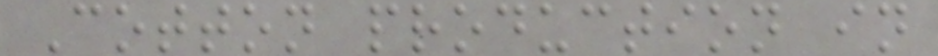Cotton production in
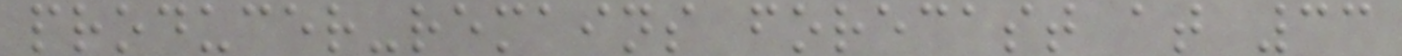producer-remains forecast at 33
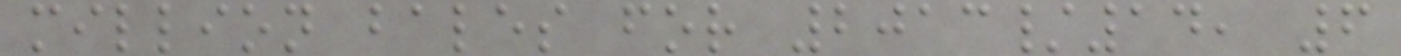million bales for 2013/14, 6
